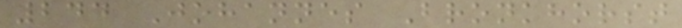244 Johannes Bronkhorst
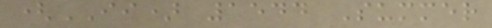(II) 1544 Summer
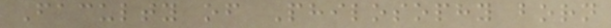Faculty of Philosophy born
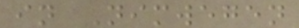in Nimwegen
